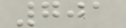701
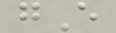gE
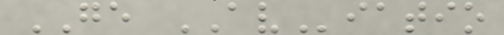GE AViatio
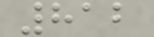812
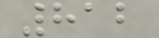812
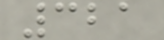321
